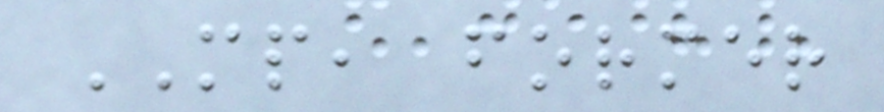MP, former
